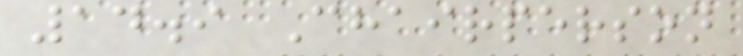14.9 Chairperson
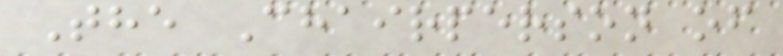The Chairperson of
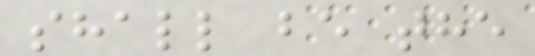shall be the
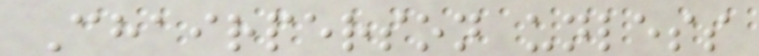Chairperson unless
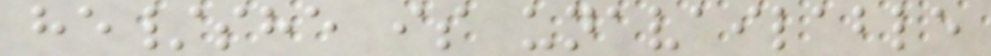he/she is unavailable
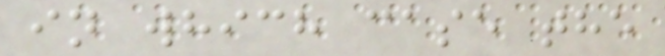in which case the
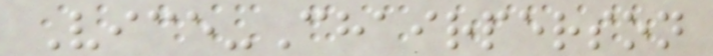Vice-Chairperson
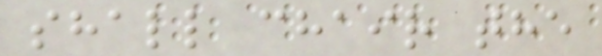shall chair the
